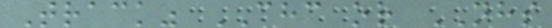Track" CHC or NHS
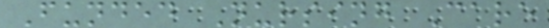Funded Nursing Care
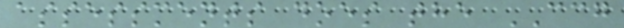assessments does the CCG
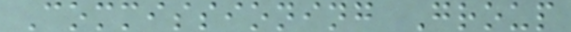Commissioning Group
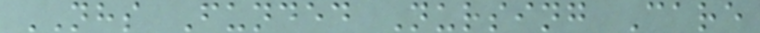NHS Funded Nursing Care
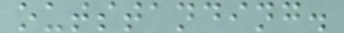outstanding.
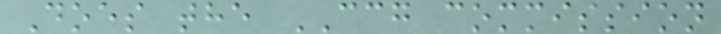Does the CCG commission
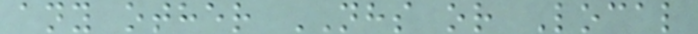any other NHS or Local
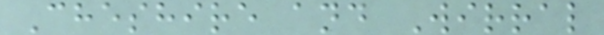Cheshire and Wirral
